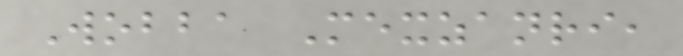Wobba Mexzanri,
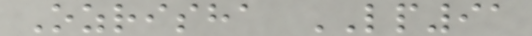Ozrisha LP91
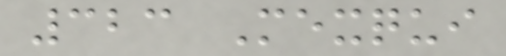323 Mexqui
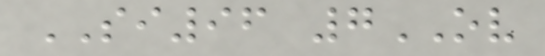SI96 7OV
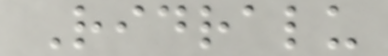Ridralu
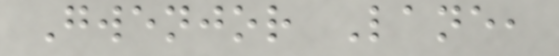Gwenjor Lane,
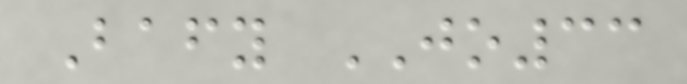Bafy JO33
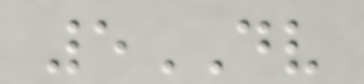5DV
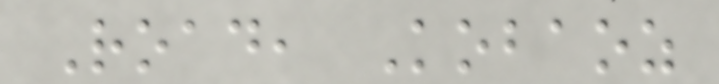Road, Kobaoz
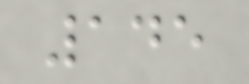145
